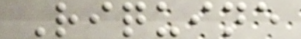Riquine
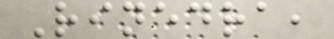Rinedra,
